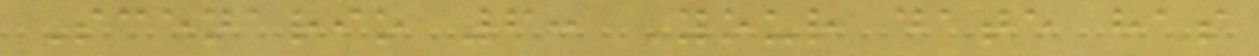Scenario 6: Your date has
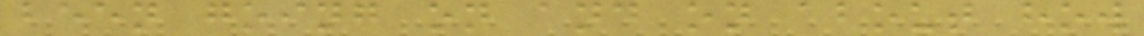been going on and on about how
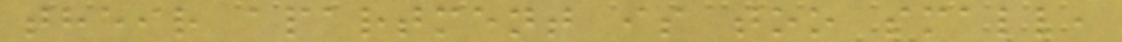their apartment is too small,
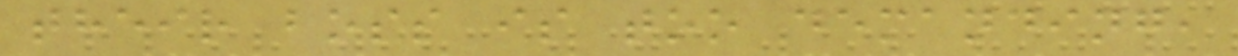their boss is too demanding,
